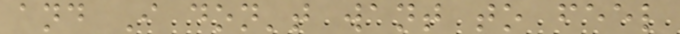and I don't want to feel
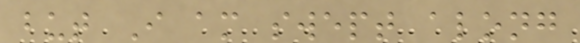but I am swept along
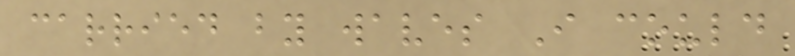carried by waves I could
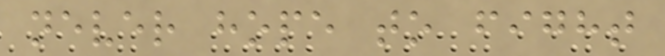never hope to fight
